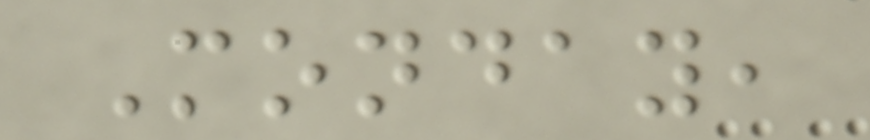Monday,
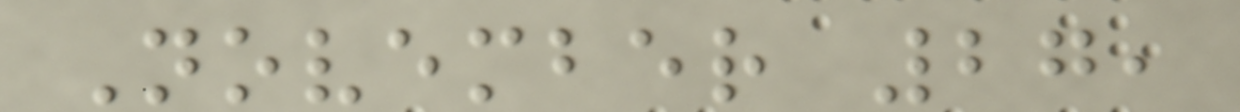November 27,
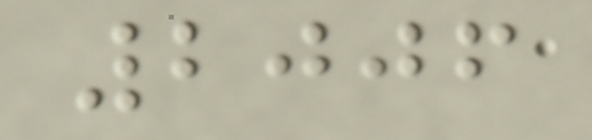2006
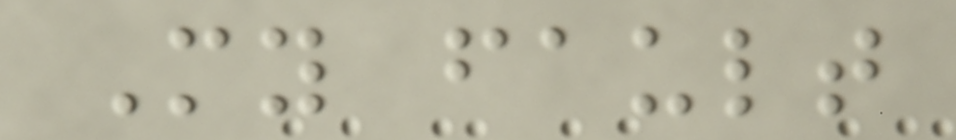My fault
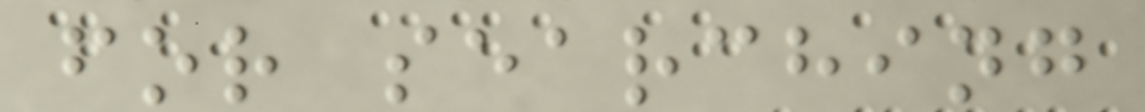for searching
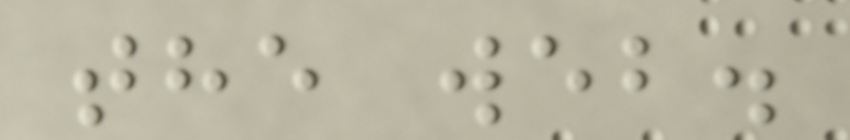the web.
